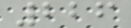226
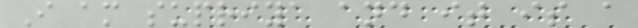I am supriya and it is a
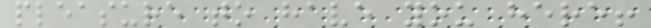pleasure to have you here!
